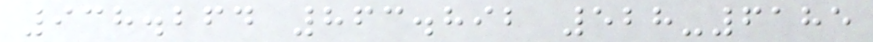938.264 863.892 528-6185
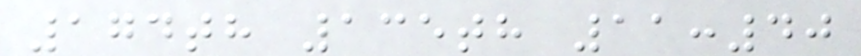174th 135th 11:40
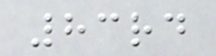83rd
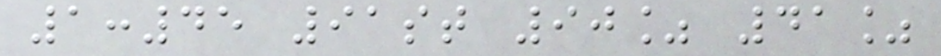1:45 91st 90% 41%
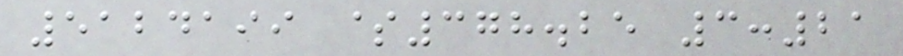5124199 $378.25 3:21
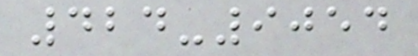424-9054
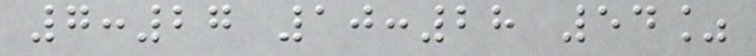7:27 10:28 54%
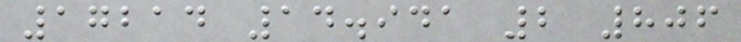17214 14.941 2 806
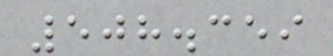508.359
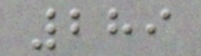289
